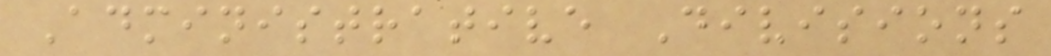Administrative Divisions
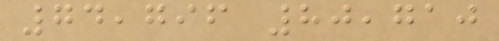74,796 80,710
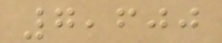7,600
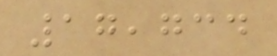17,734
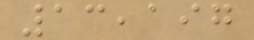13,197
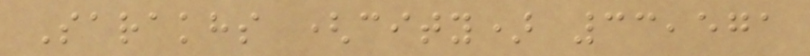Sarakhs (city) 33,571
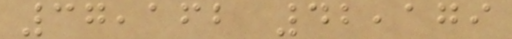37,162 42,179
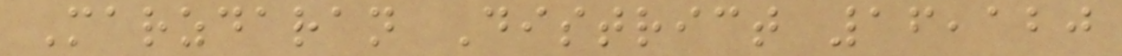Marzdaran District 16,120
